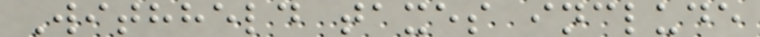Withheld taxes include
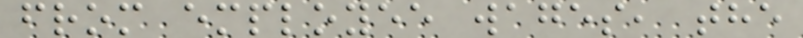from employee wages, the
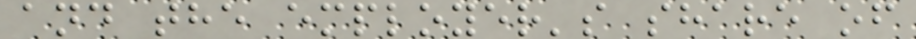and the employer's share of
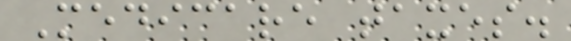Medicare taxes.
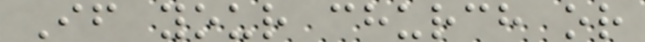If your church or
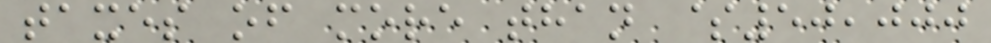taxes of more than $50,000
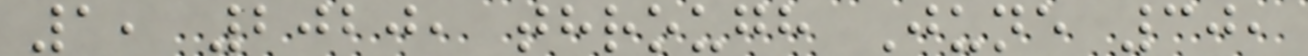1, 2020, through June 30,
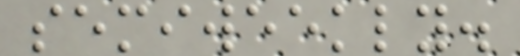semiweekly.
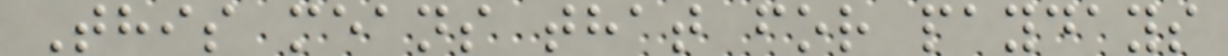This means that for paydays
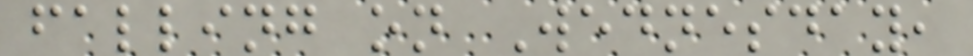falling on Wednesday,
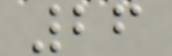26
